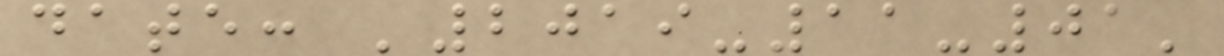date: '2019-11-01'
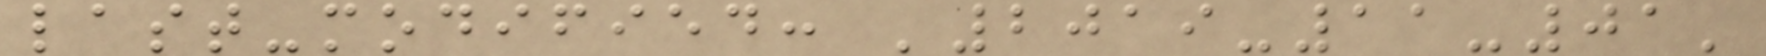last-modified: '2019-11-01'
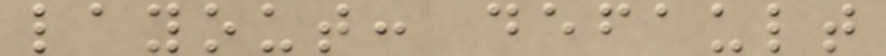layout: default
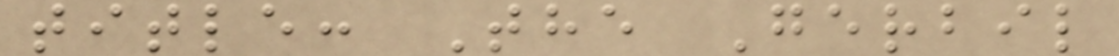title: The Gerbil
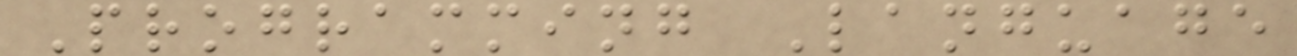Programming Language
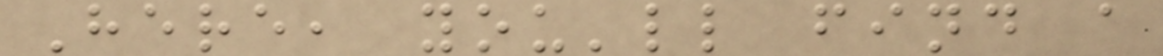Here, you'll find a
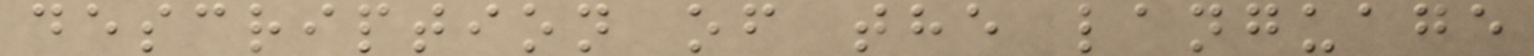description of the language
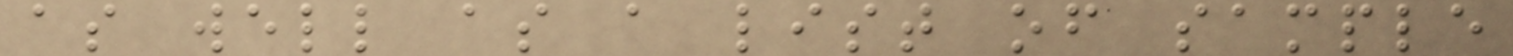as well as a list of sample
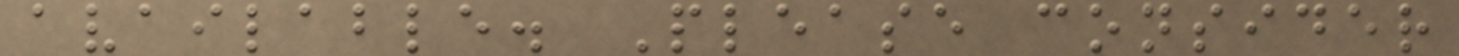available. Please consider
